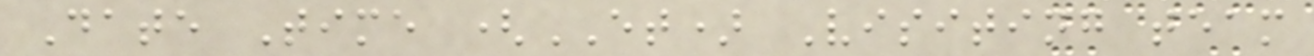Date Time (ET) Visiting team
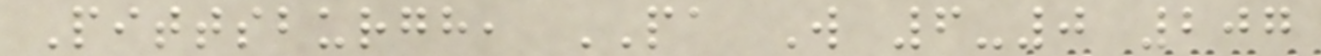Pittsburgh, PA W 6-0 207
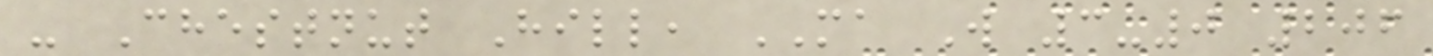- Chestnut Hill, MA W 3-0 206
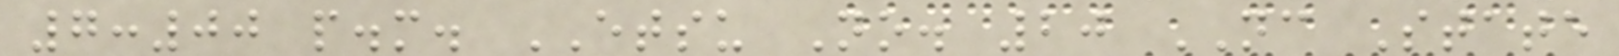7:00 p.m. ETSU No. 20 NC State
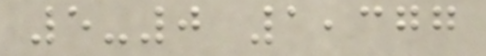5-0 1,377
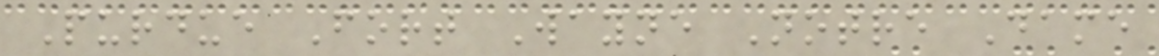Purdue Fort Wayne Notre Dame
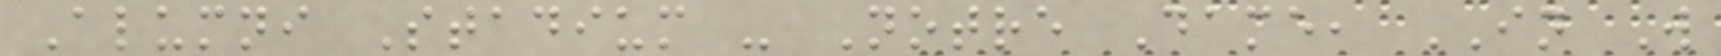Alumni Stadium - Notre Dame, IN W
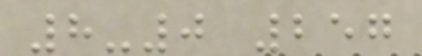8-0 257
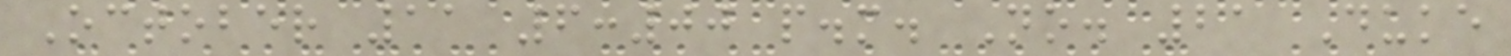October 11 6:00 p.m. No. 21 Duke
